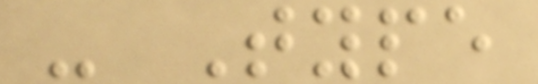- Type
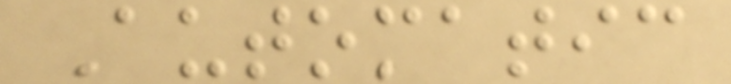Automatic
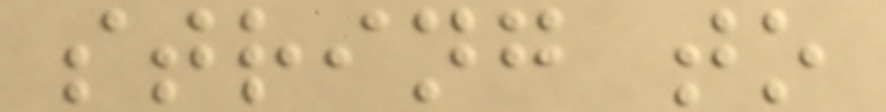string to
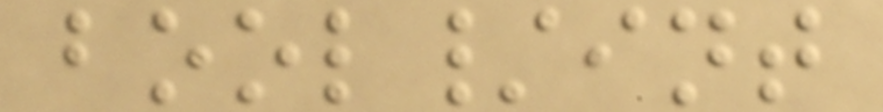bool/int
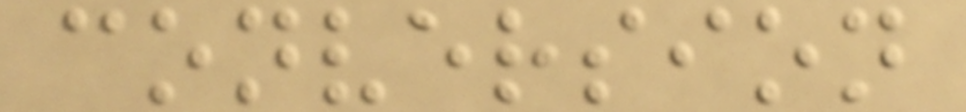conversion
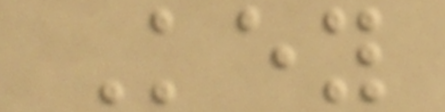Key
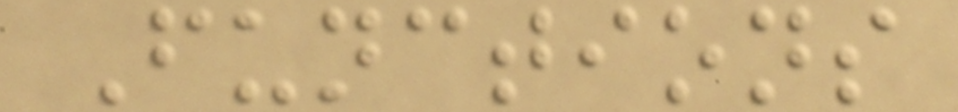Functions
